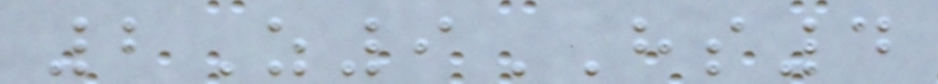2Z9HS4
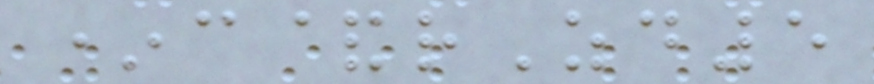*c&rZd5
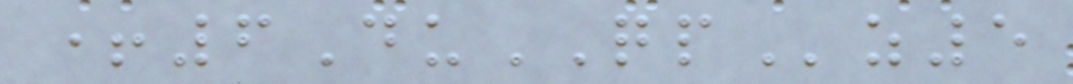+6DuQPz5
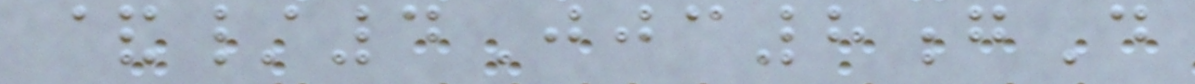&/4Jjc8gD
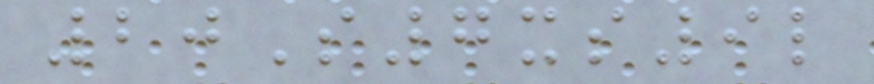20S7xs9l
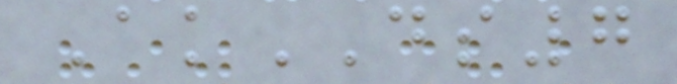AkDS7
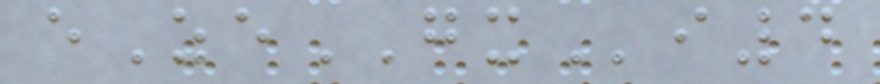eZeGXi4
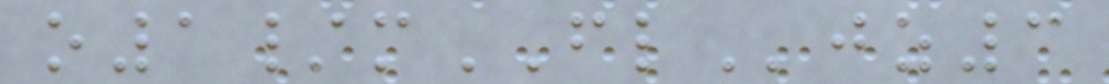o1/mFLjz3
